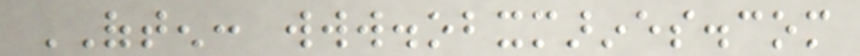OFTEN: www.obxmarines.com
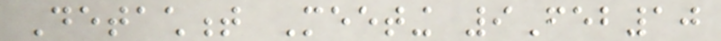Detachment Meeting 9Feb10
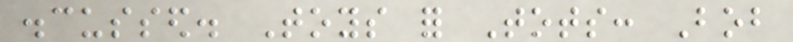discussed. Toys for Tots: Bob
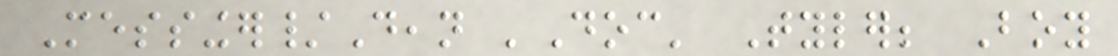Messinger/Dean 'Doc' Tyler; Boy
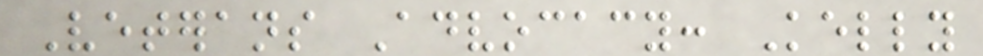Veterans Advocacy: Kelly
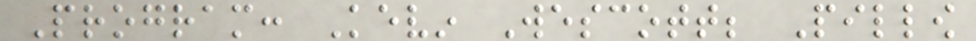Program: Kevin Wescott; Pillow
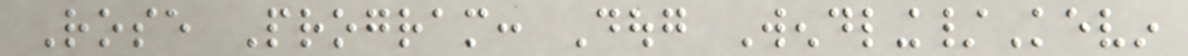Rose Program: Doug Wendling/Kevin
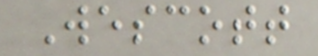Wescott
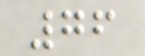76
